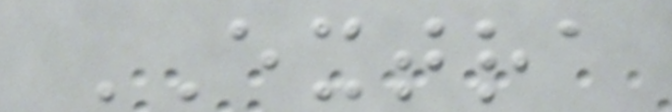EXTRA
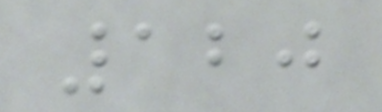120
